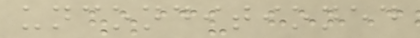unconditioned
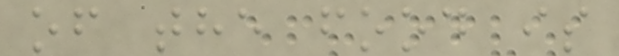of the food is
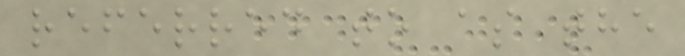referred to as the
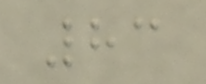83
